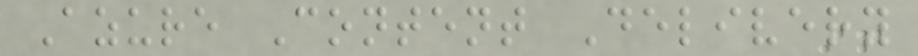Azure Content Delivery
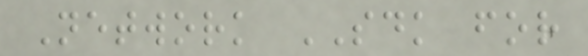Network SDK for
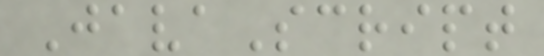JavaScript
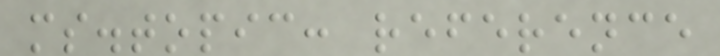ms.topic: reference
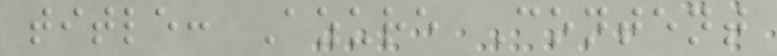title: Azure Content
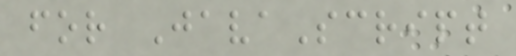for JavaScript
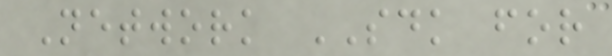Network SDK for
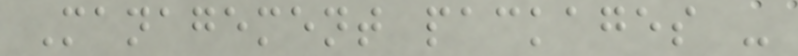Management packages -
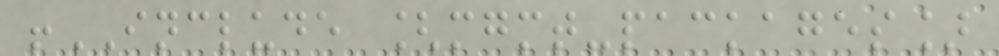!INCLUDE [mgmt-packages]
